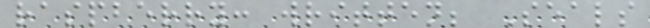raspberry: written; Seals
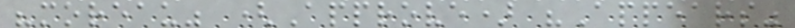"moreau" (Approve) "Appears"
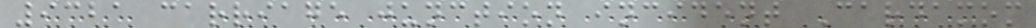9321 carriage junction incident Cardamom
